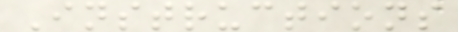Instructions
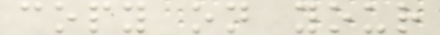copy on your
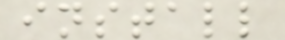install
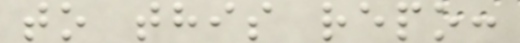to this repo:
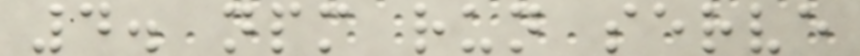4. npm run serve
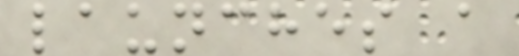launches a
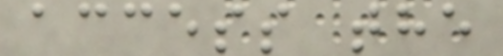access the
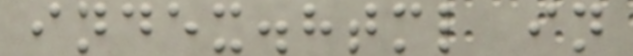index.html in
